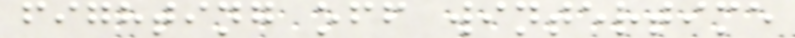fighting off wintertime
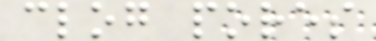clog pores
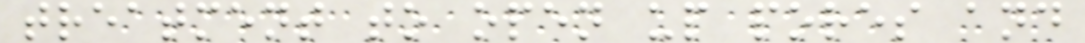treatment to open up pores and
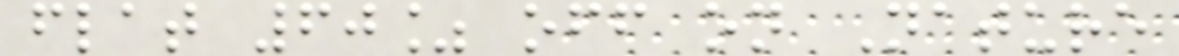flat 60% off on Nature
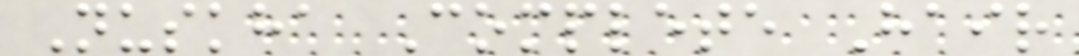Nuskha Complete Hair
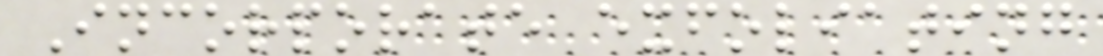Incorporate exfoliating
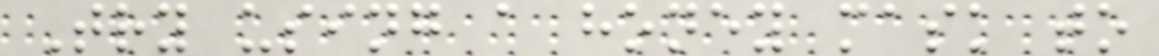Try using a honey mask to
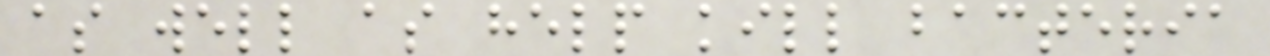as well as help kill bacteria
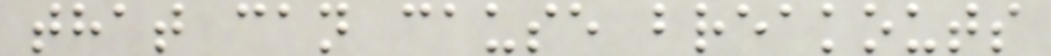that can cause breakouts
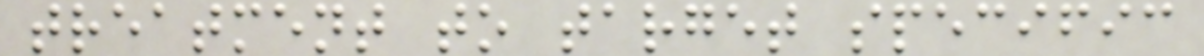treatment to target specific
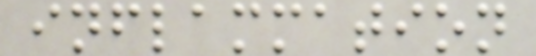inflammation
